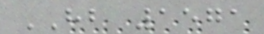HB 1571
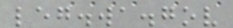leg.wa.gov
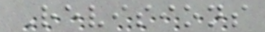Revisions
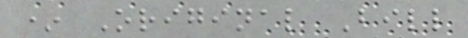* Original Bill
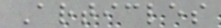Articles
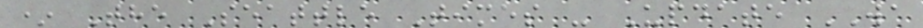* The Seattle Times - Update WA
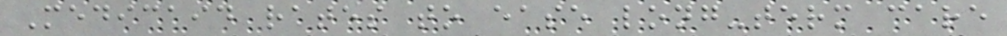Medicaid rates to ease long-term care
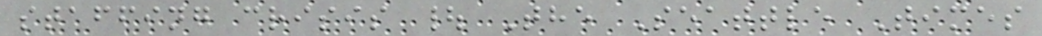staffing crisis | The Seattle Times
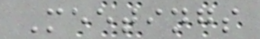Meetings
